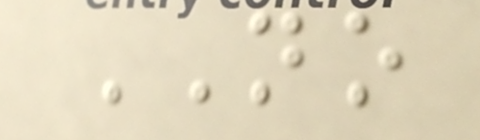NO
